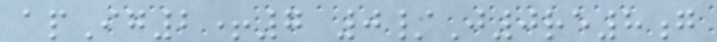apIg2+7 0/J0re8g
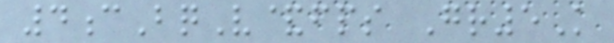4cBqV&fps Gr5K
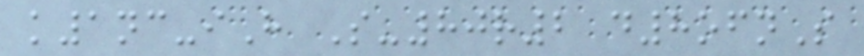k1nc-iH S-80r2 d8ofnS
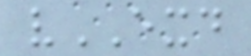vEXD
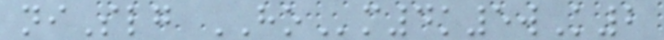niSlg HOm4k5wK2
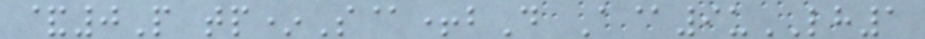&0P tp*S@+bD A@9uLH1
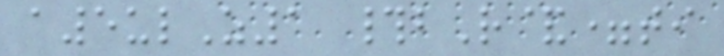a5ulZ1 #bR&=ti
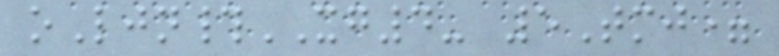oLjn#XG4- 5Tmj=
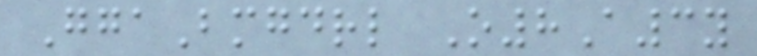GgaBmgdrl O8A3y
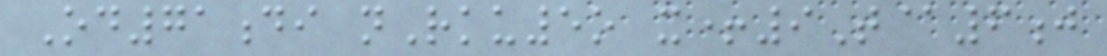Od71di nRku5o x+9T@6j
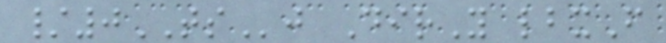/0TSj DirY lbxF
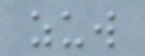zuw
